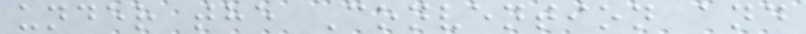under the Convention and
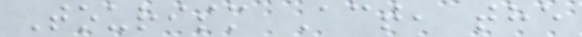Tourism Act, the
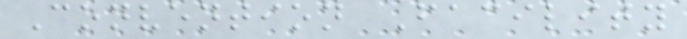Convention Facility
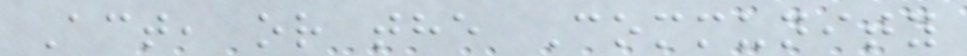Act, or the Community
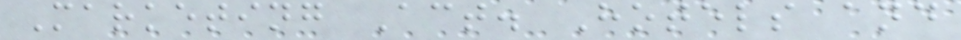Marketing Act. Hotels and
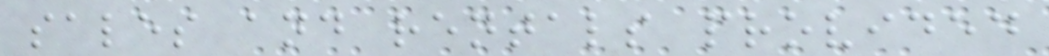sales and rentals provided
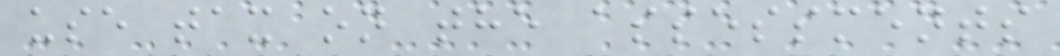use tax on the assessments
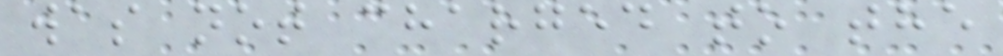was not charged to the
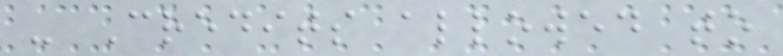- Credits allowed to
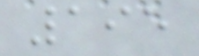195
